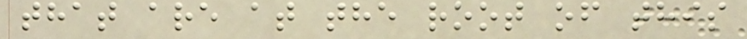that are at the root of this
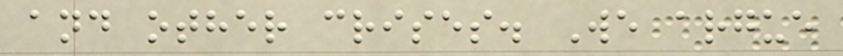and other crises. We argue
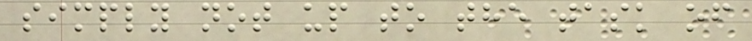simply not up to the task of
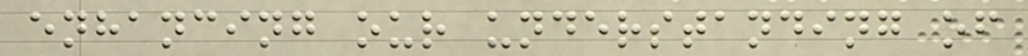enhancing our understanding of
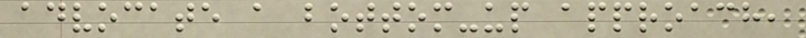advocate a bottom-up approach,
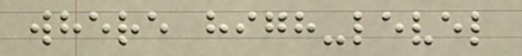where high-level
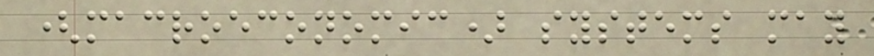(macroeconomic) systems may
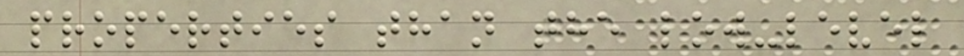properties than the low-level
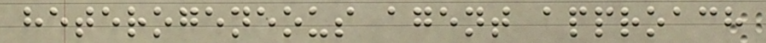heterogeneous agent approach
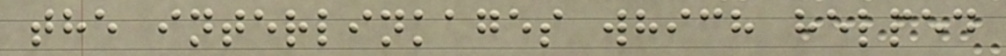the interlinkages which helped
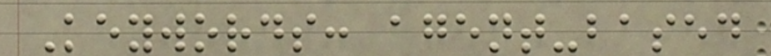Keywords: agent-based
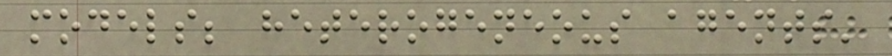models; heterogeneous agents'
